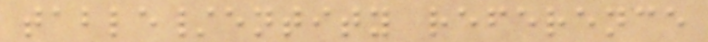table/entity reference
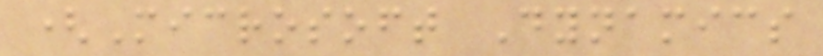(Microsoft Dynamics
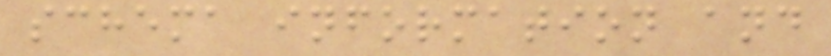schema information and
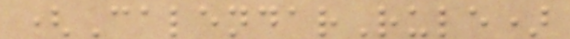(CalendarRule)
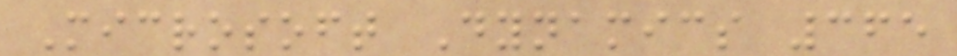Microsoft Dynamics 365
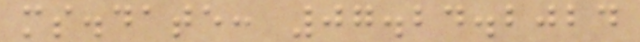ms.date: 07.24.2024
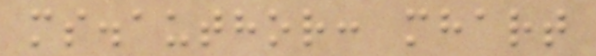ms.author: mhart
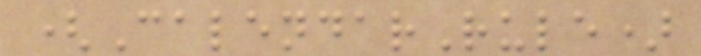(CalendarRule)
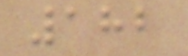182
